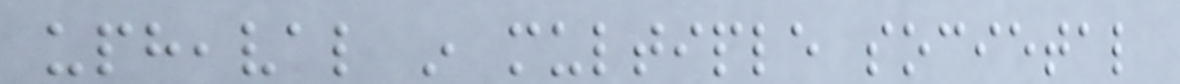upheaval in multiple societal
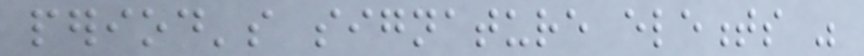period's signature elements was
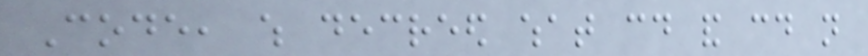Code, which decreed what could and could not
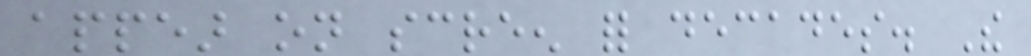appear on screen for decades. The
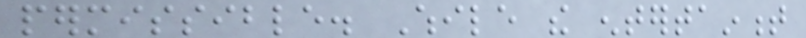permissible. While the entertainment
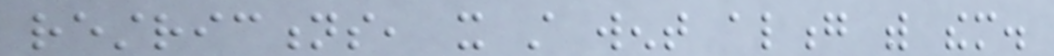restrictions, it still went along with them.
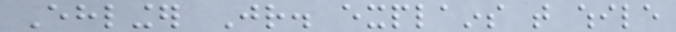Ehlinger Jr. explains that while
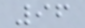96
